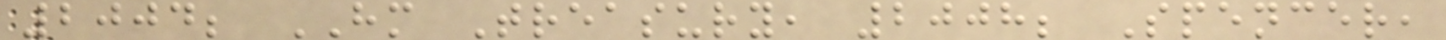2004; HM Treasury, 2008; Spencer,
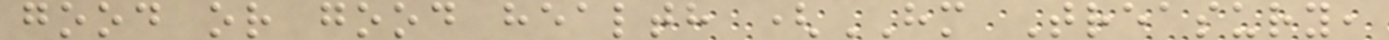good or good health (HM Treasury,
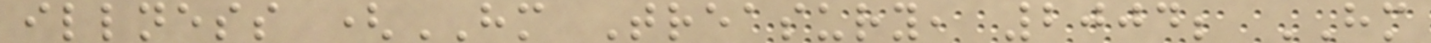illness (HM Treasury, 2004; HM
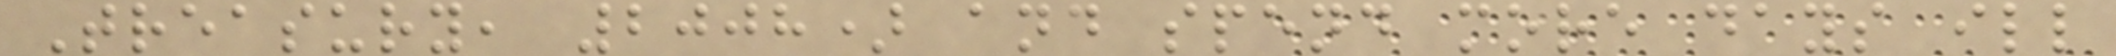Treasury, 2008) and spend more days ill
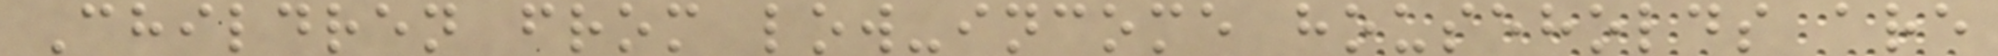Children from low-income households are
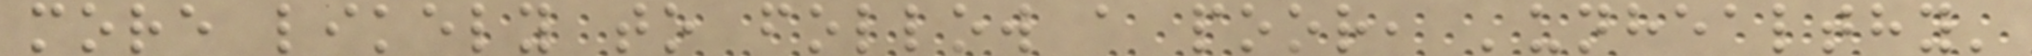more likely to follow a poor, 'unhealthy'
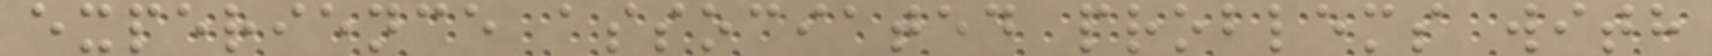experience associated problems with
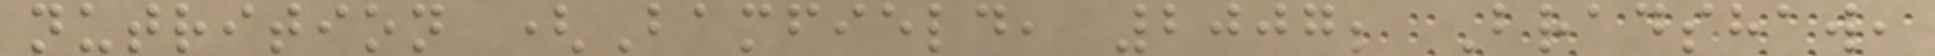nutrition (Bamfield, 2007; Bradshaw,
